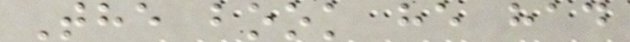The book he had
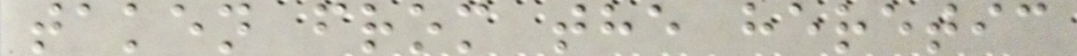taken from the heretic
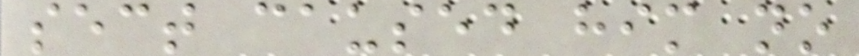sect caused him no
